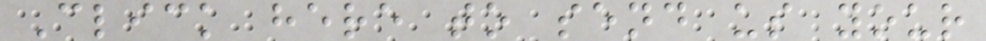Click here to send us your
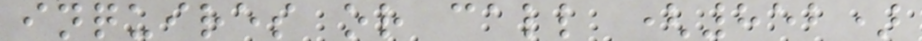inquires or call (852)
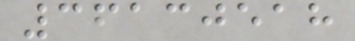36130518
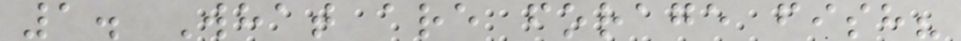1. What are forage fish?
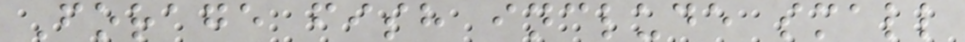Forage fish include small
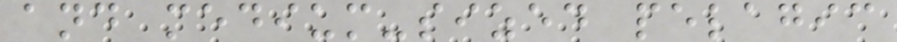and medium-sized pelagic
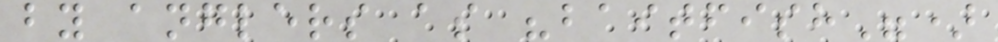by anglers as "baitfish")
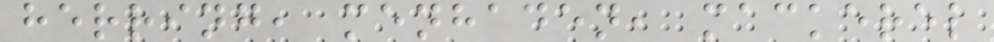herring, menhaden, mackerel
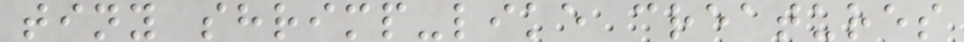tiny shrimp-like creatures
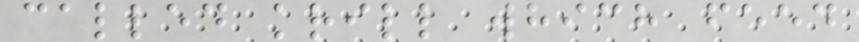called krill which feed
